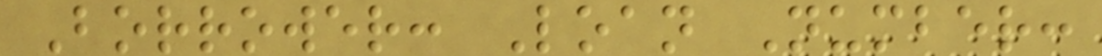Borrower: Loan Number:
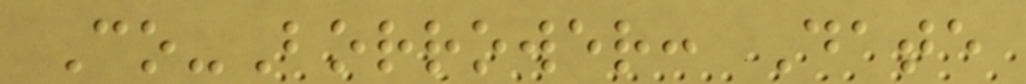Co-Borrower: Date
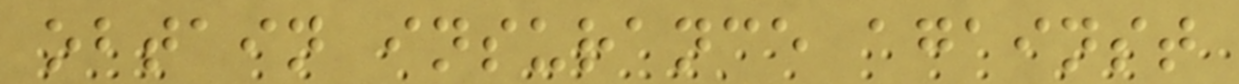obtain insurance against
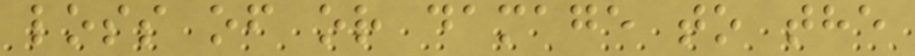loss of or damage to the
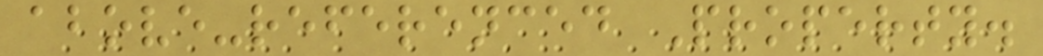above-referenced Property.
